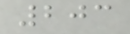203
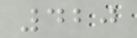420
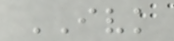IVK
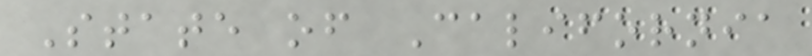State of California
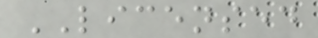LICENSED
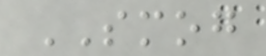SMOG
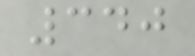340
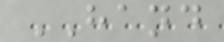HAND
